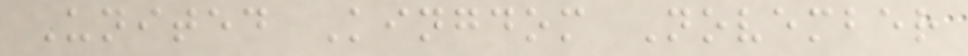United Kingdom November
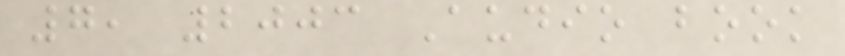7, 2003 Audio book
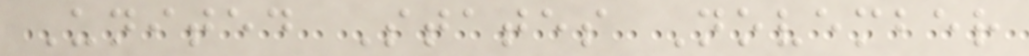United States November
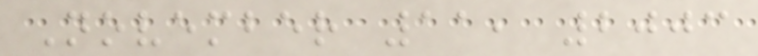November 11, 2003
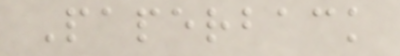Paperback
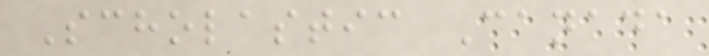Scholastic Canada
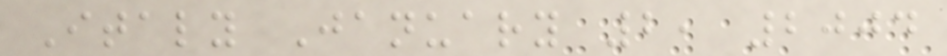Italy January 2, 2004
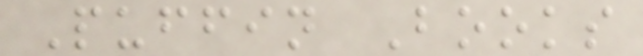Puffin Books
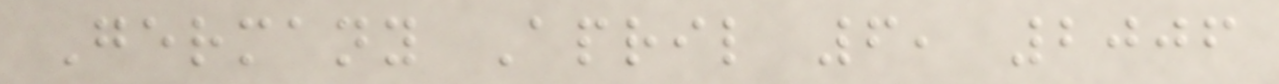Germany April 6, 2006
